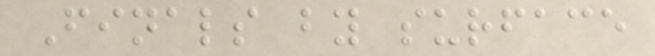Finals by surface
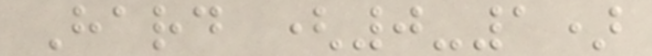Hard (0-1)
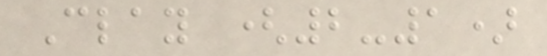Clay (2-1)
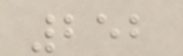252
